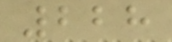228
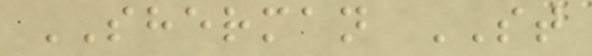SHERMAN ST
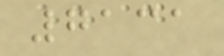7131
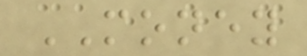MONEY
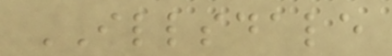ILLSDALE
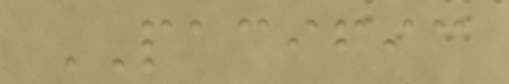PACIFIC
